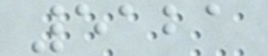5121
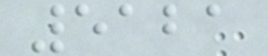5121
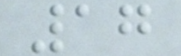17
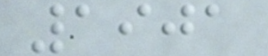1901
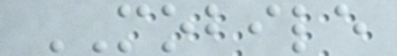MOBILE
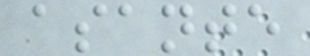asante
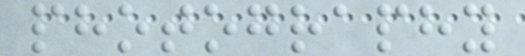photography
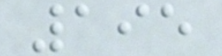195
